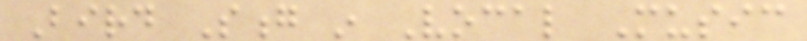Bird Song in Vocal Music
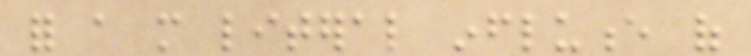for a more literal influence of
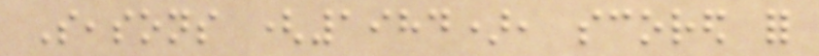Seasons (1984), scored for
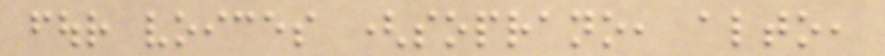four voices (soprano, alto,
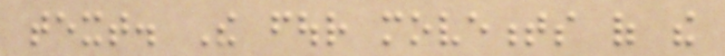text. The four movements of the
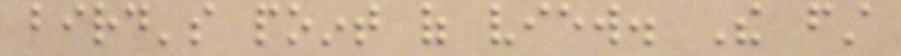bird's point of view. The first
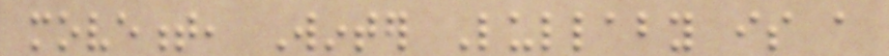movement, Winter Lullaby is a
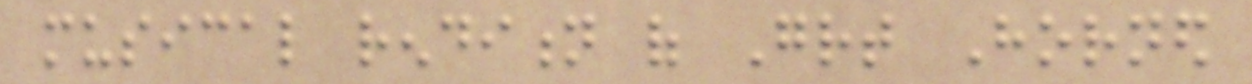musical rendition of Great Horned
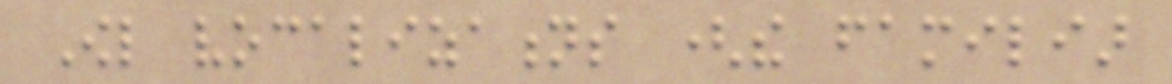Owl vocalizations (the familiar
